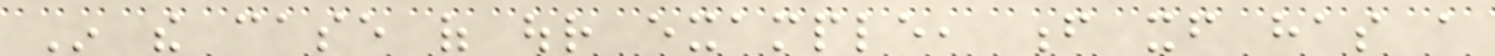In the case of our example, f itself has a
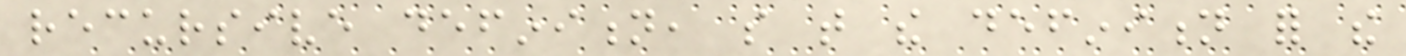recursive definition, so that the definition for the
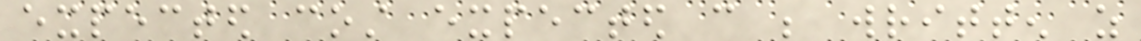expected cost expected can be written as
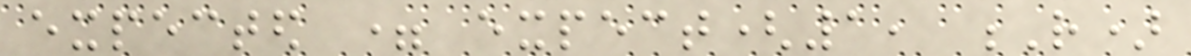expected = expect(1, R)
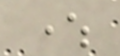where
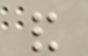and
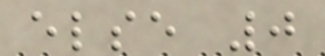else 0
